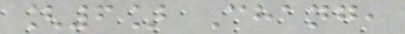[6] Chang,
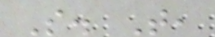S. T,
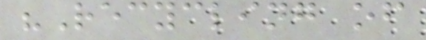"Recycling of
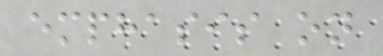emphasis on
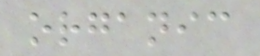organic
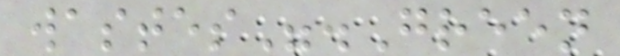wastes".Green
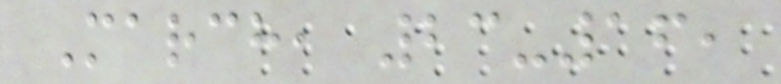March, 23-16,
